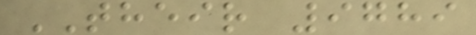THEIR 9789
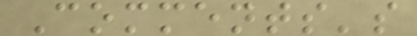Comments's
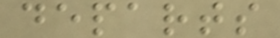departs
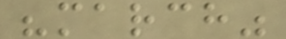"march"
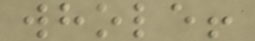whole!
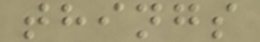things
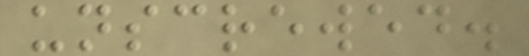unscrewed.
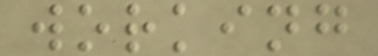working
